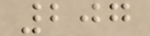207
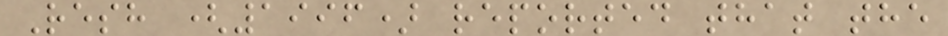Resh (1996) reported that the
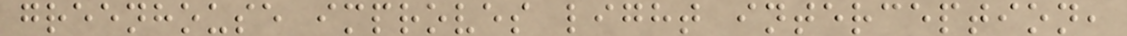greenhouse improves light interception,
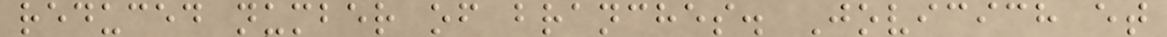reduced number of branches. Jovicich et
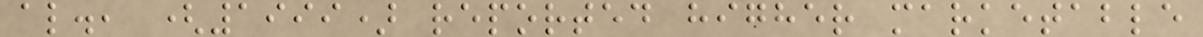al., (1999) reported higher marketable
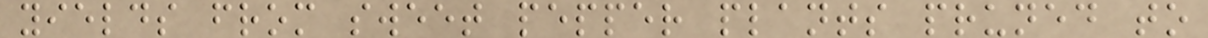yields from sweet pepper plants pruned to
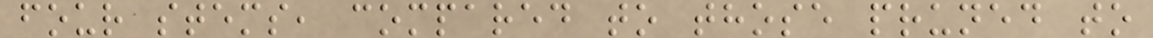four stems, compared to those pruned to
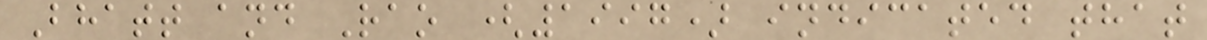Bhatt and Rao (1997) indicated that
